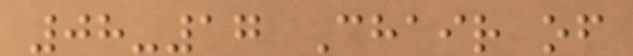08-17 Chair of
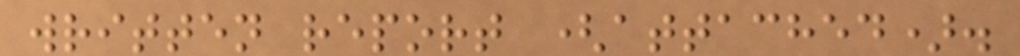written report (attached).
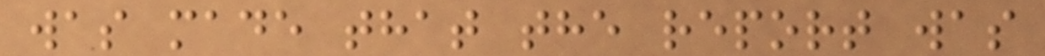was made that the report was
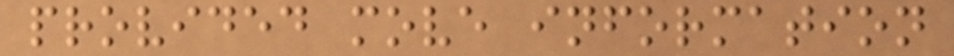provided move information
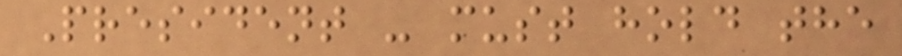President - must hold the
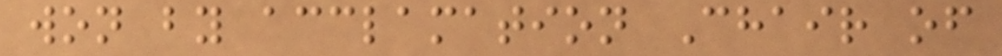won by acclamation Chair of
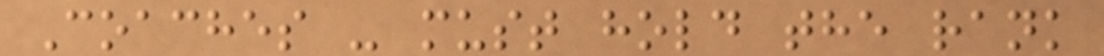Coaches - must hold the rank
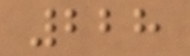228
